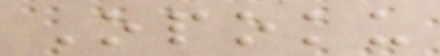Opoku
